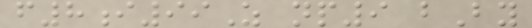f8i99Z np9 bBy
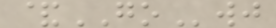&GOwj
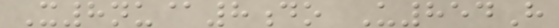X8nu@8do U854H
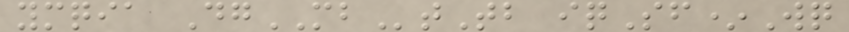ymqia DgMBtTb iqSf*Wq
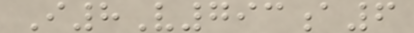I8V793a6
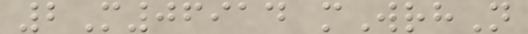2M06914 mWrhN
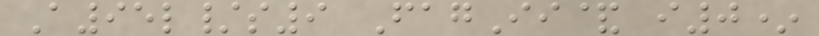A95l/s9 FagIi& i0*
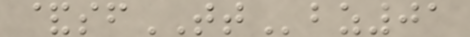&sfTTbz01
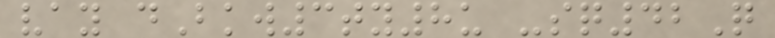vay dBkw3ty8u -sq42Q
